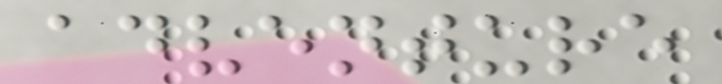adventure
